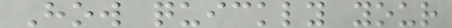How quickly your
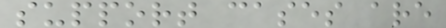support cases are
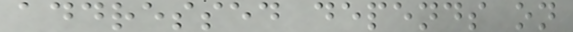addressed depends on
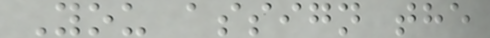You assign the
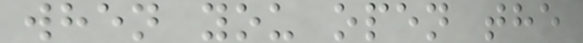when you open the
